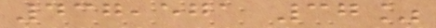437,571 37%
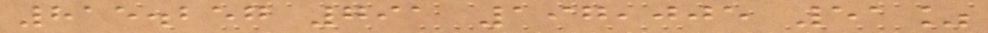815.257 791 197,005 51%
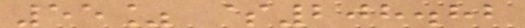55% $208.82
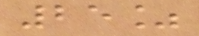25%
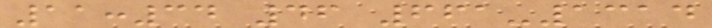11:34 46 661-1314
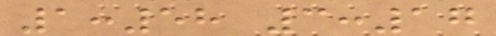1:58 3:17
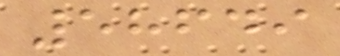58649
